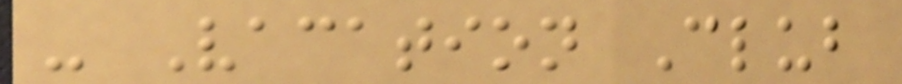- Vacation Club
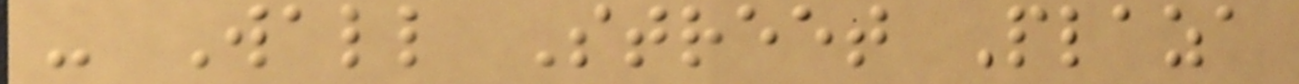- Wall Street Plaza
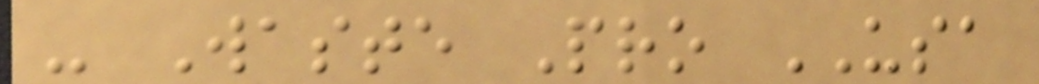- Waste Pro USA
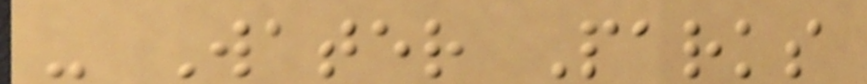- Water Parks
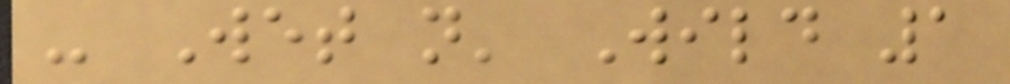- Wet n' Wild 1
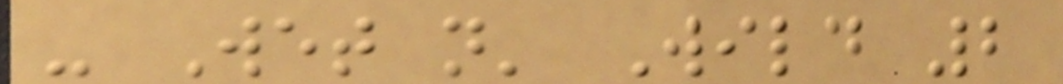- Wet n' Wild 2
